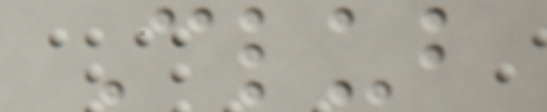Club
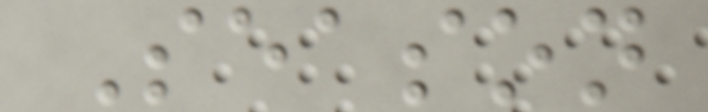Season
